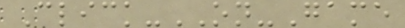Click-ON-Game
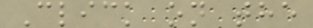Click on the
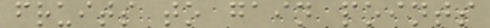fruits to gain points
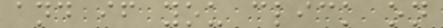and if you click on
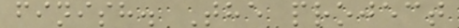finish. The project
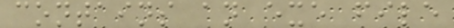contains an exe file
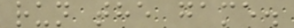run the game.
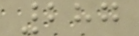287
